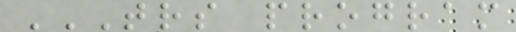TRS PROGRAM
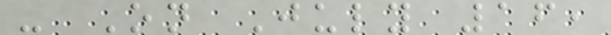- On July 16,
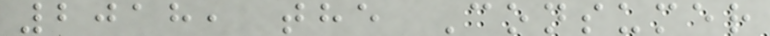2018, the Consumer
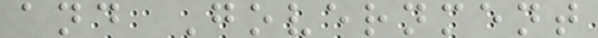and Government
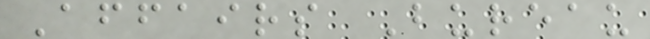Affairs Bureau
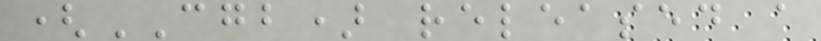(CGB) released a
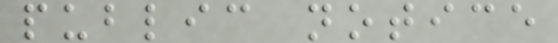public notice
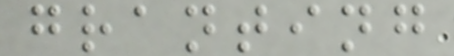granting
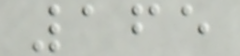165
